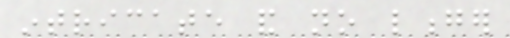intricate and no longer
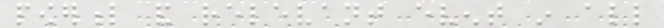powerful and relevant event in all
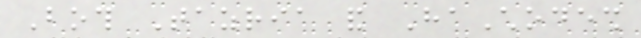Both Tazria and HaChodesh
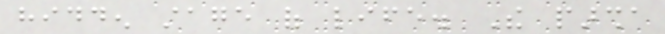hidden stage of life. The parsha
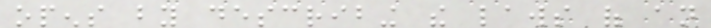opens by describing the laws of an
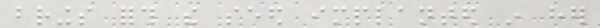brings forth the seed implanted in her
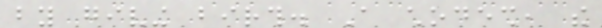by giving birth. A chodesh, the
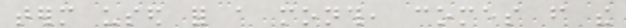term used for a month, comes from the
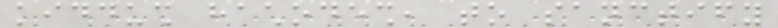kiddush hachodesh, to sanctify
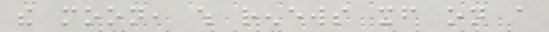the moon, which renews itself on a
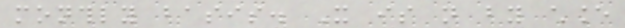monthly basis. It is not by chance
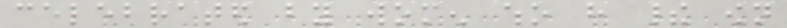celebrated by women who have their own
